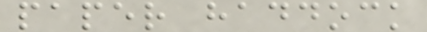paper haddock
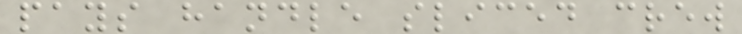pays handle sliced crew
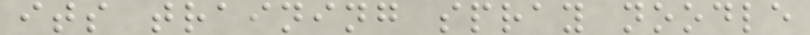its training spray noodle
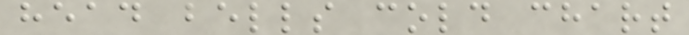head bells cold chart
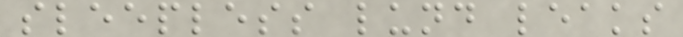sleepless lund leaks
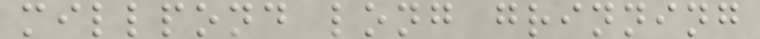millpond long grinning
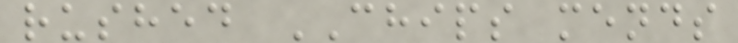rushed CHIPS mends
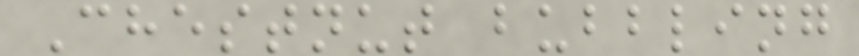Chestnut bubbling
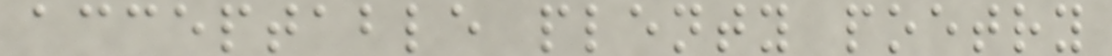acceptable plenty poetry
